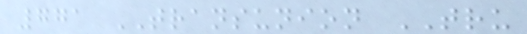771 TRANSUNION TRU
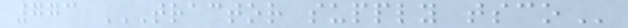773 TRACTOR SUPPLY TSCO
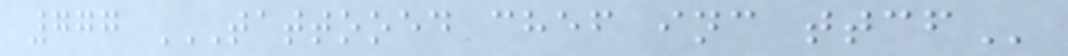777 TATTOOED CHEF INC TTCF
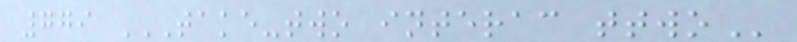779 TAKE-TWO INTERAC TTWO
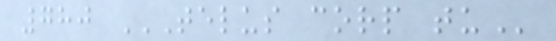780 TELUS CORP TU
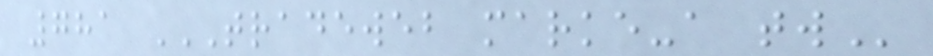781 TRADEWEB MARKE-A TW
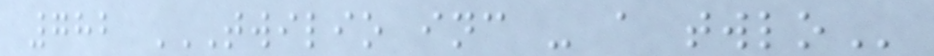782 TWILIO INC - A TWLO
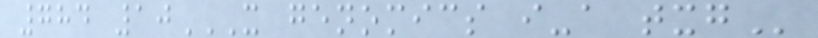784 10X GENOMICS I-A TXG
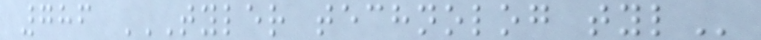786 TYLER TECHNOLOG TYL
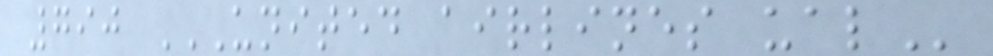790 UNITED AIRLINES UAL
